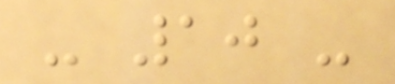- 10 -
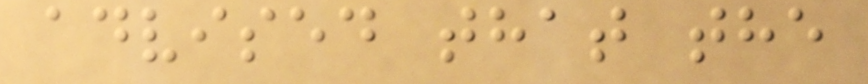advised that the
